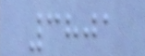3801
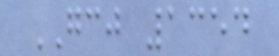GCJ 1354
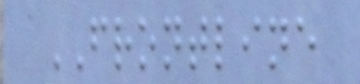FRONTLINE
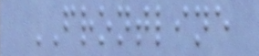FRONTLINE
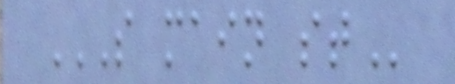S MAIN ST
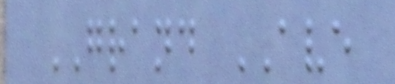GRAND AVE
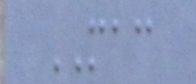MAC
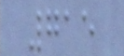715
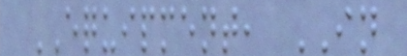EQUIPMENT, IN
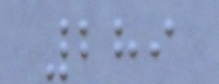289
